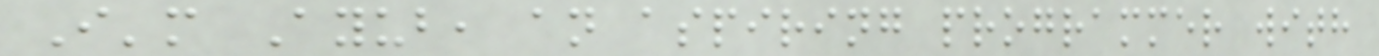I'm Ayub, an aspiring programmer with
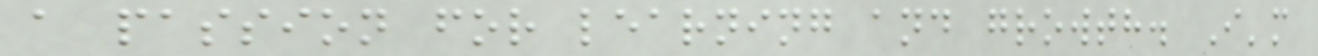a passion for learning and growth. I'm
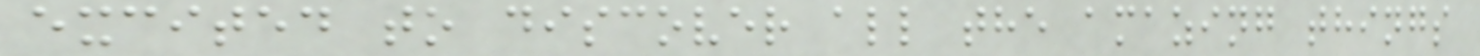excited to discover all the amazing things
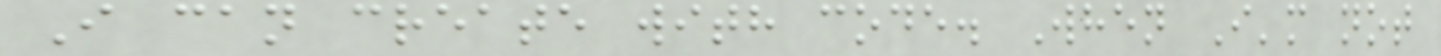I can create with code. When I'm not
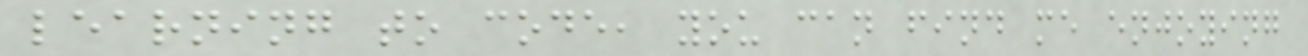learning to code, you can find me enjoying
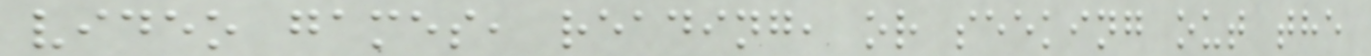video games, reading, or seeking out the
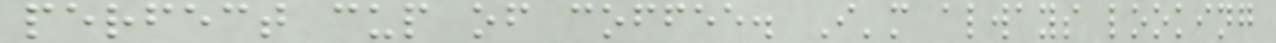perfect cup of coffee. I'm always looking
